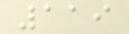119
